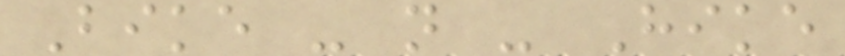Bike - n - Hike
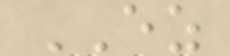EZ
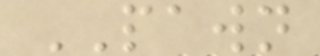PAWN
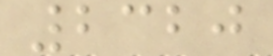2320
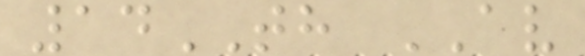14TH AV
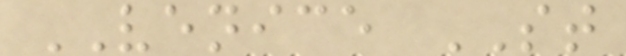VENICE ST
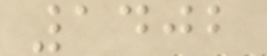1402
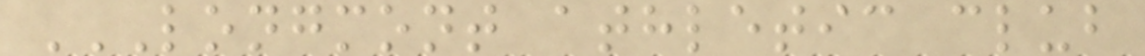LONGMONT ATHLETIC CLUB
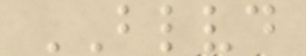BLVD
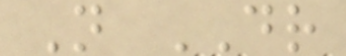N DR
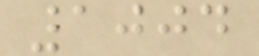1004
